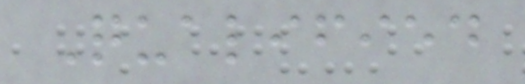Qualified
